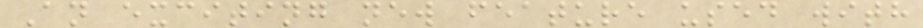An exciting new feature used with
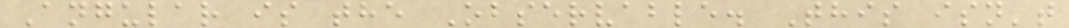Angular is the Observable. This isn't
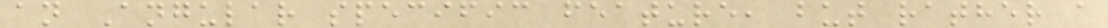an Angular specific feature, but rather a
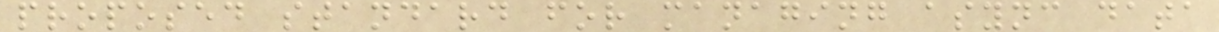proposed standard for managing async data
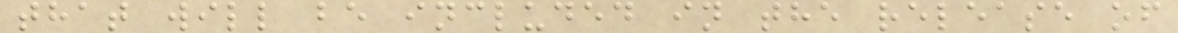that will be included in the release of
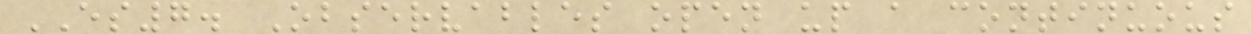ES7. Observables open up a continuous
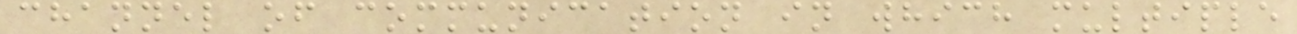channel of communication in which multiple
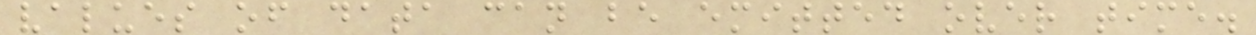values of data can be emitted over time.
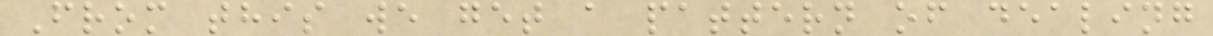From this we get a pattern of dealing
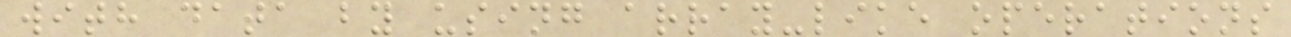with data by using array-like operations
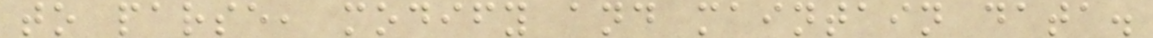to parse, modify and maintain data.
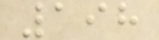198
